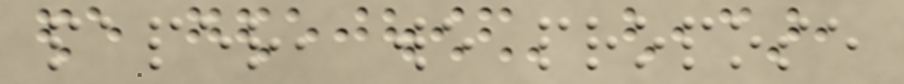paper, we propose
